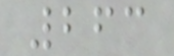263
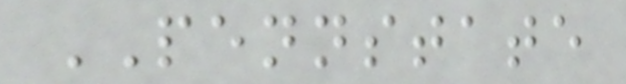PENNSTATE
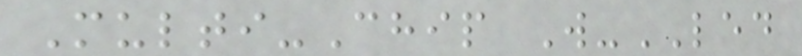Multi-Chip W-LED
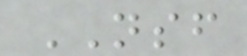NSF
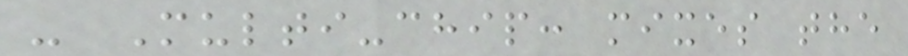- Multi-chip: mixes the
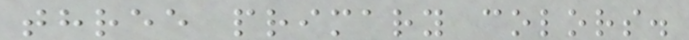three primary colors.
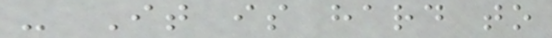- It is hard to
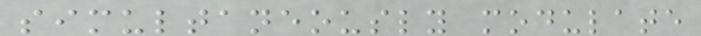simultaneously modulate
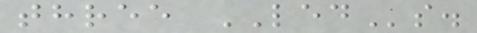three LEDs.
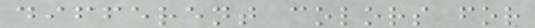different colors for
